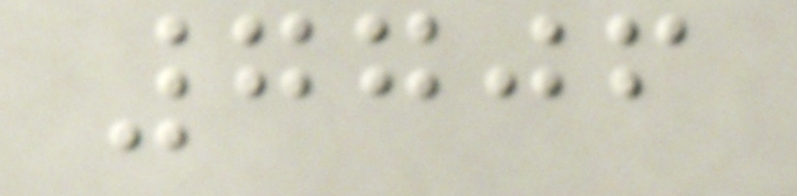7706
